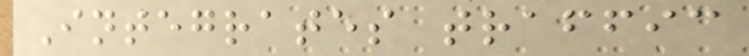Integrates traffic
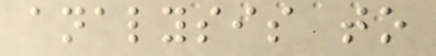analysis to
